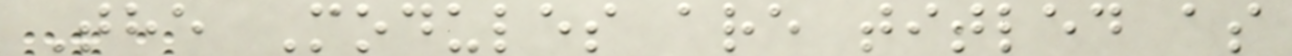The Modules are titled as
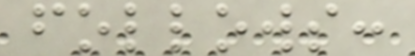follows:
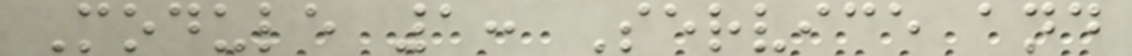Module 1: Service and
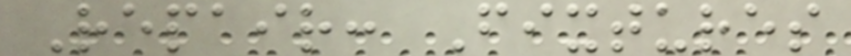Repair: Fixtures
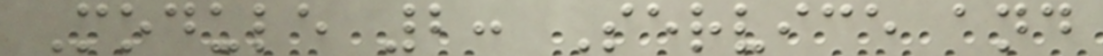Module 2: Service and
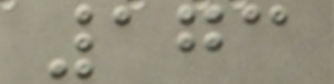173
